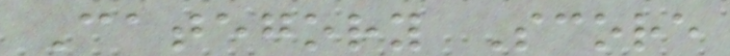Category Score
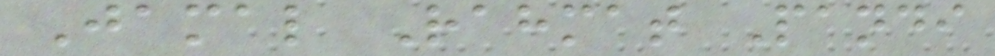Jamal Rahmat Pandi
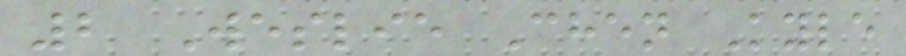2 Weslie Chen Kyle
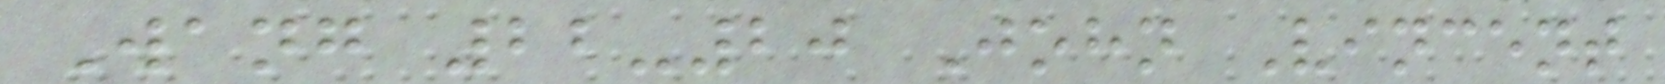Wang 22-20 John Vincent
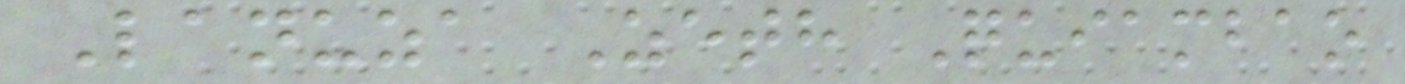Lanuza Zeth Quiambao
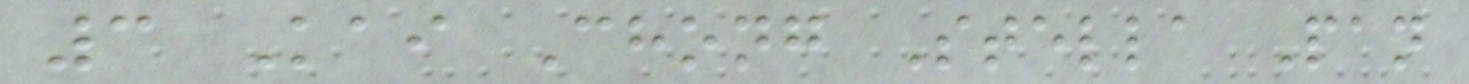3 Kai Chong Stella Pan
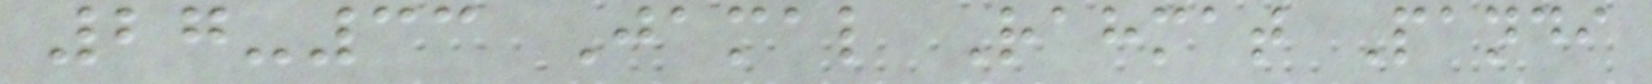27-33 Jamal Rahmat Pandi
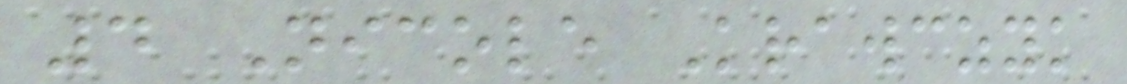4 Nicole Krawczyk
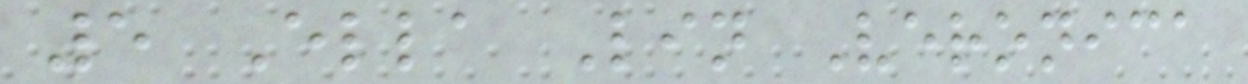5 Ella Lin Veronica
